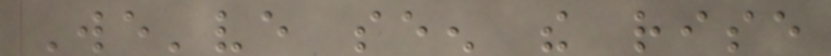We've seen the rise
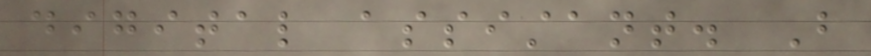digital assistant. But
